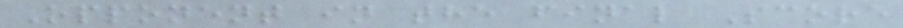Opponent in the final Score
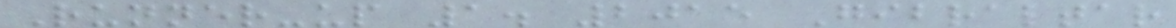Runner-up 1. 2015 Gibraltar
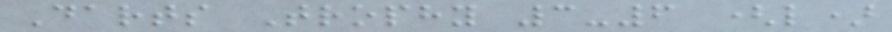Darts Trophy 3-6 (l)
